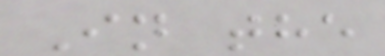In the
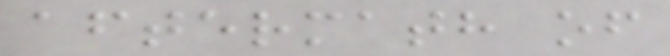aftermath of
